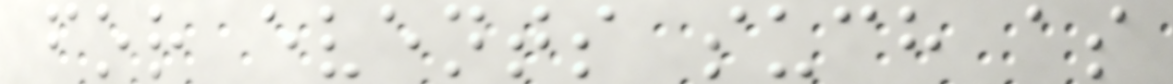for events such as
